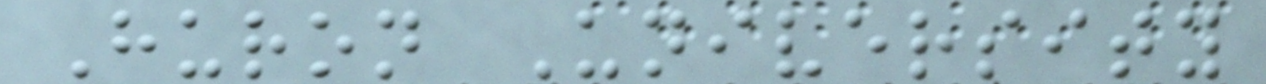Huron University
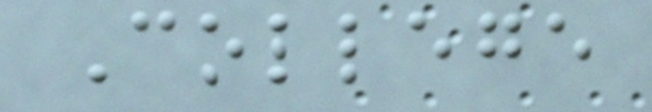College
